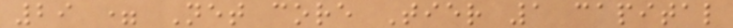29 = Net core Tier 1 capital
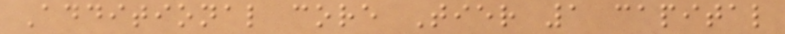Additional core Tier 1 capital
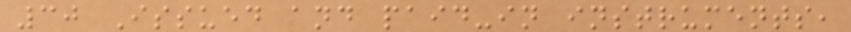30 Issued and paid-in instruments,
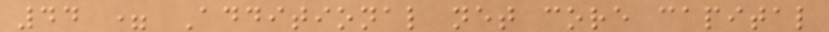44 = Additional net core capital
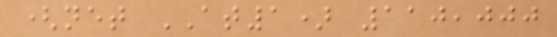(net AT1) 110,000
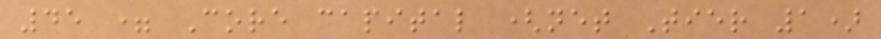45 = Core capital (net Tier 1)
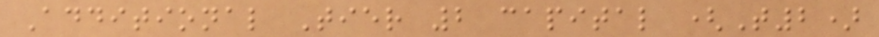Additional Tier 2 capital (T2)
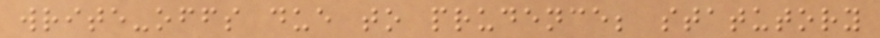write-offs due to prudence; statutory
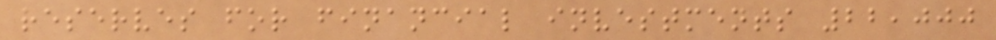reserves for financial investments 22,000
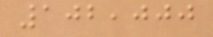102,000
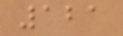121
